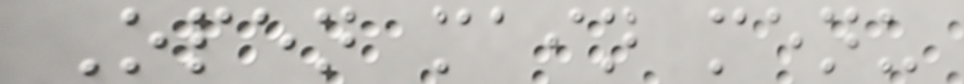Open main menu
